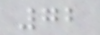72
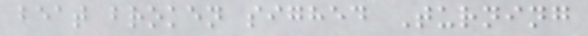beat broken sighed Turning
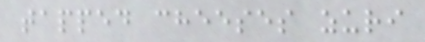tapped cheeses zuri
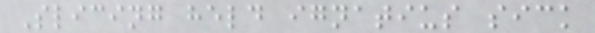Slicing held ignatius sick
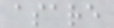asare
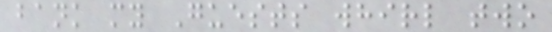bank my Guests whirl two
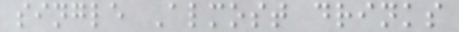single Almost drinks
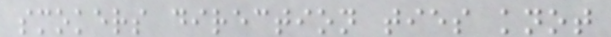smokers direction ties knot
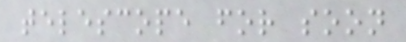telescope for soon
